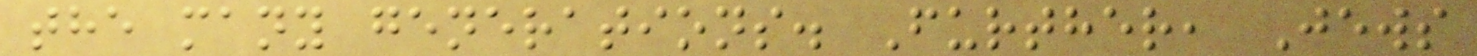the many generations. Further, Jews
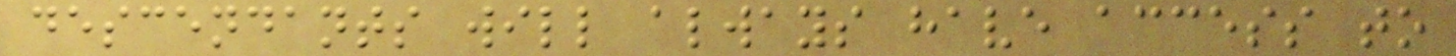descendants will always have access to
